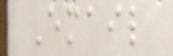Email
